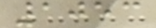1053
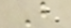B
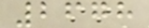2678
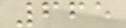665
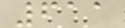611
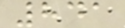841
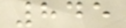845
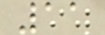11
